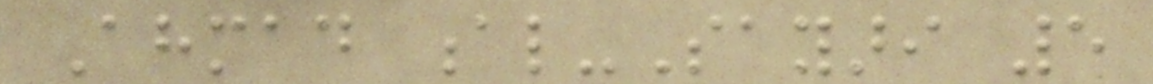Ahmad al-Sayari 5
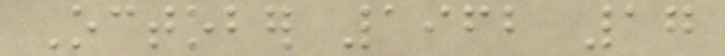October 1962 17
